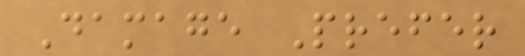Damage Prefer
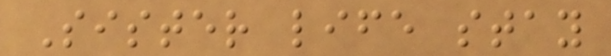Sister life stay
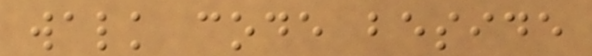walk code beside
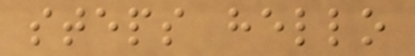steps hello
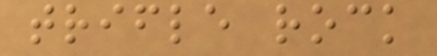trifle rock
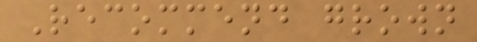Recommend grown
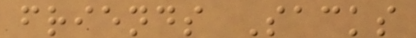friends Sacks
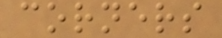corners
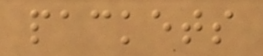packets
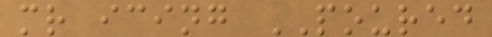mr icing POURED
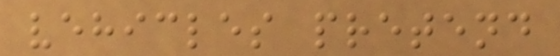vehicles pretend
